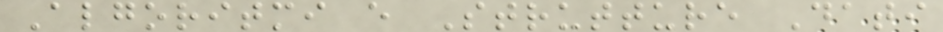Algoritmi e Strutture Dati
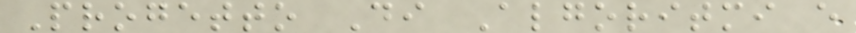Progetto Di Algoritmi e
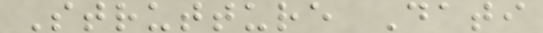Strutture Dati
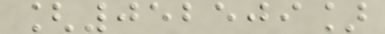[052509]
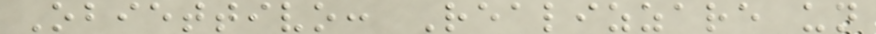Obiettivo: Realizzare un
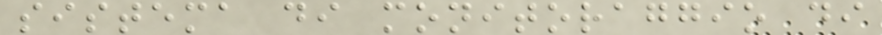sistema di monitoraggio di
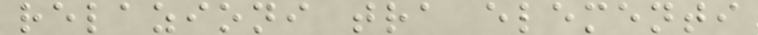relazioni tra elementi
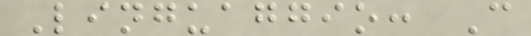Linguaggio: C
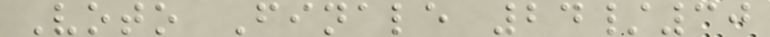Voto Finale 24/30
